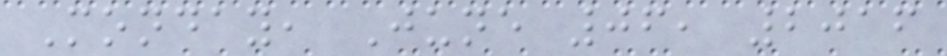Monday, June 06, 2016
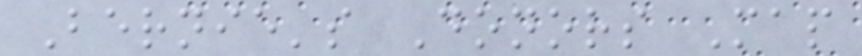Bernie's Donors Map
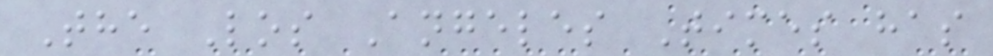The Los Angeles Times has
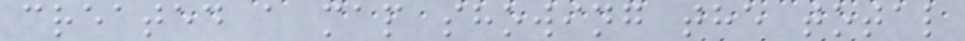created a map showing the total
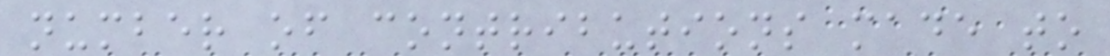number of contributions made to
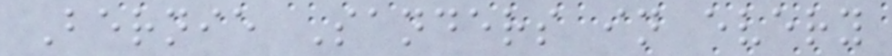Bernie Sanders in every
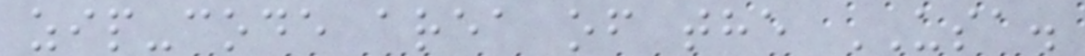zip-code area of the USA.
